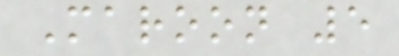Maroon 5
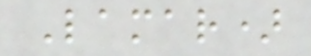Lamar)
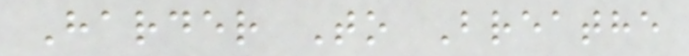Harder To Breathe
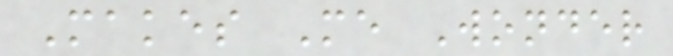Makes Me Wonder
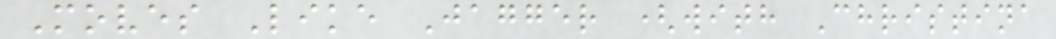Moves Like Jagger (with Christina
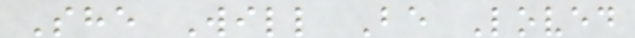She Will Be Loved
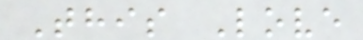This Love
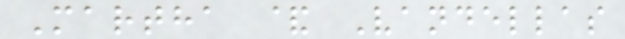Martha & Vandellas
